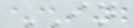IN
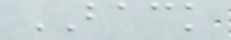BACK
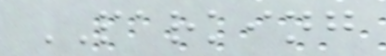PARKING
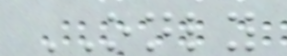ONLY
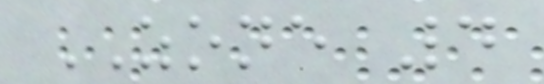ZONE 4
